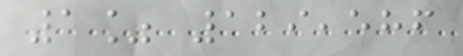1% 129,586
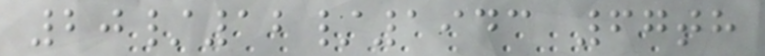20/12/1943 67th
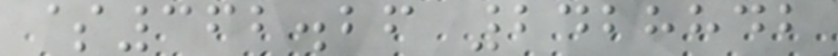$362.26 2428842
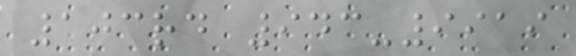103rd 943-9919
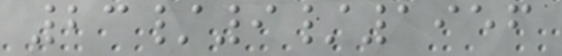23/9/1956
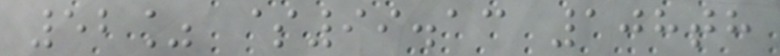52% $99.13 108th
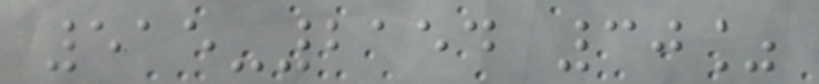515-2154 30%
